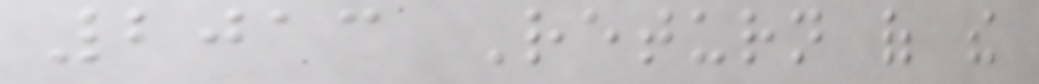2013 Return of the
